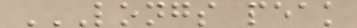LONGS PEAK
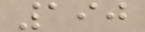190
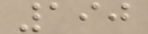190
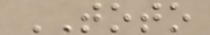TOTO
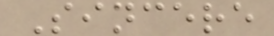Sincere
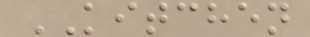KITCHEN
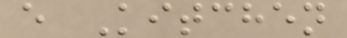e Kitchen
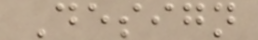Design
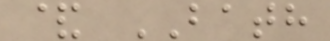& BATH
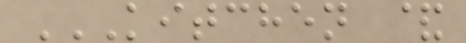KITCHEN &
